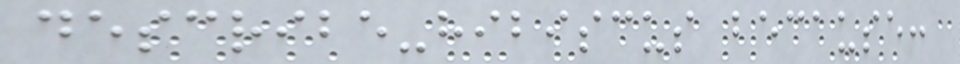describe-hibiscus because:
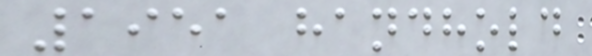1951 handhold
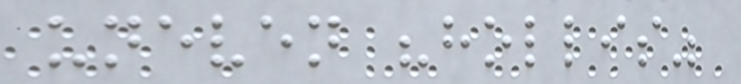uneven "hollis"
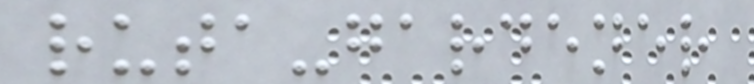ruta-gardener
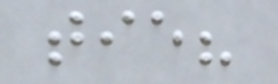tie?
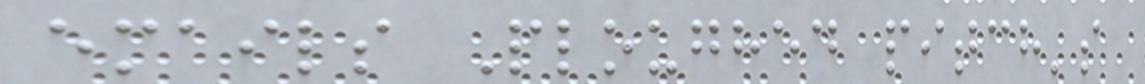emails Ploughed pitch's
